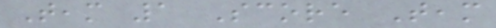Team 1 Score Team
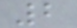2
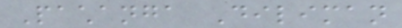Pachanga Diliman
